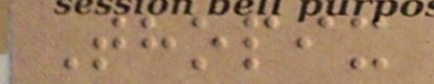Thopix
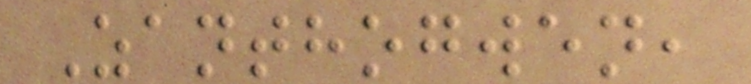Zanthogwen,
